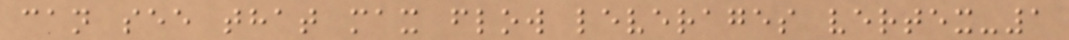can see that max flow leverages vertex-1
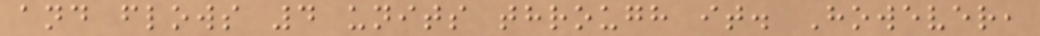and flows 4 units through it. However,
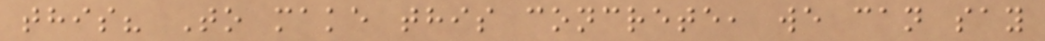this? To make this concrete, we can say
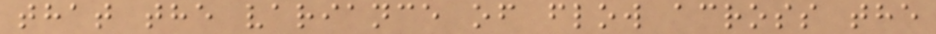that the variance of flow across the
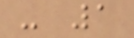- 1
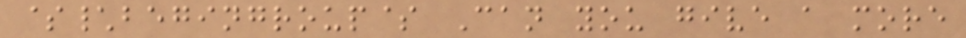$\begingroup$ Can you give a more
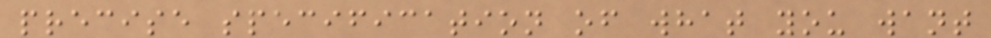precise specification of what you want
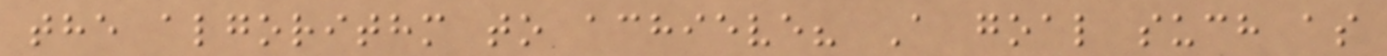the algorithm to achieve? A goal such as
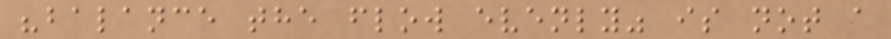"balance the flow evenly" is not a
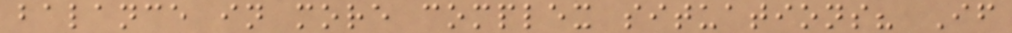balance in more complex situations? If
